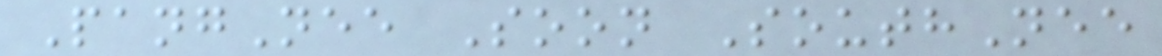PangNee Soon SouthNee
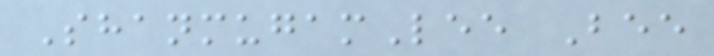ShanmugamLee Bee
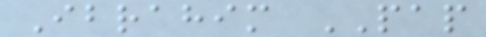Ibrahim PAP
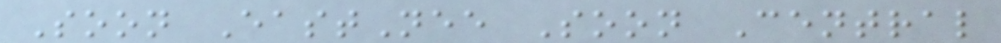Soon EastNee Soon Central
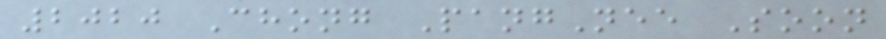2020 Chong PangNee Soon
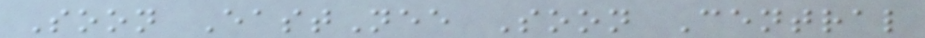Soon EastNee Soon Central
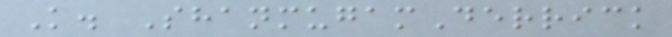K. ShanmugamDerrick
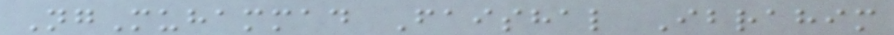NgMuhammad Faishal Ibrahim
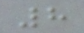8
